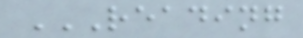READING
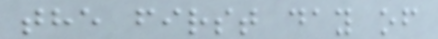the first day of
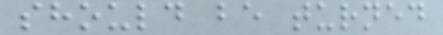should be turned
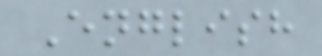English
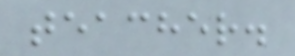teacher.
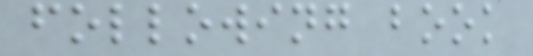following book
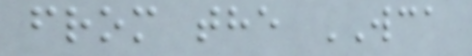from the WCA
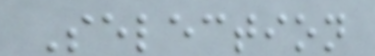Selection
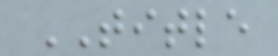TITLE
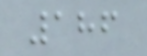186
